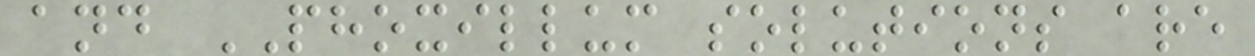and PHOXILLUM solutions are
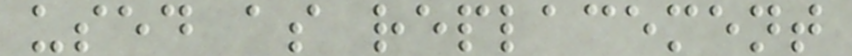used as replacement
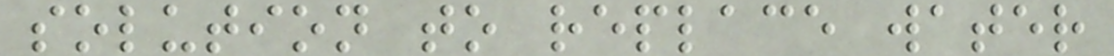solution to replace water
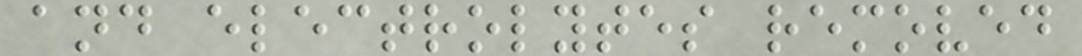and electrolytes removed
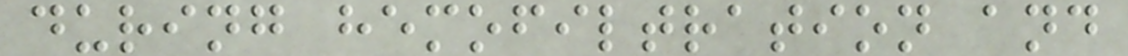during hemofiltration and
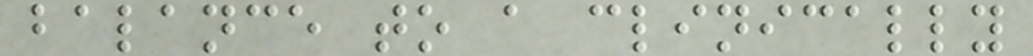balance to a clinically
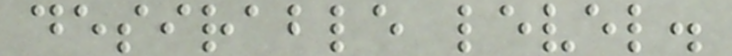desirable level.
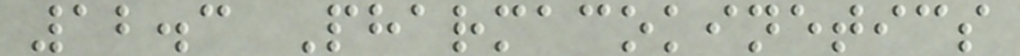12.3 Pharmacokinetics
